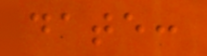date:
